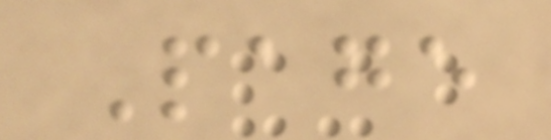Page
